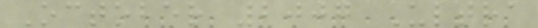October 2007 Ultra
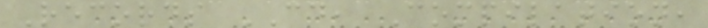Records CD, Compilation,
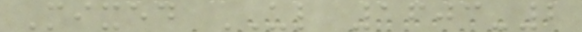Mixed UL 1603-2
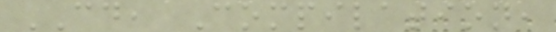CD, Compilation,
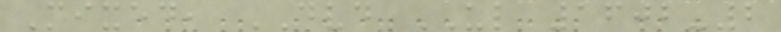Mixed, DVD UL 1602-2
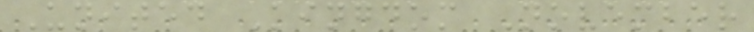United Kingdom November
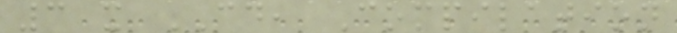3 x CD, Compilation
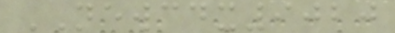NEWCDX9020
